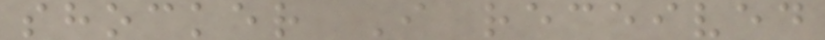shocker I received
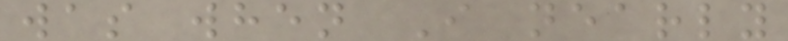was when I nearly
